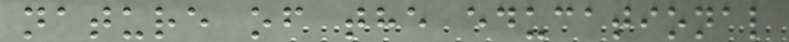nature of the educational
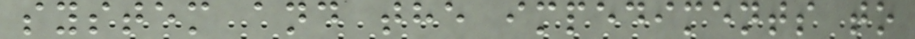system and the impediments to
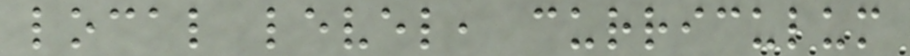local level, curriculum
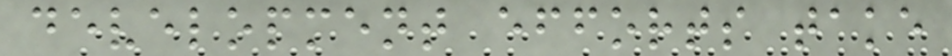development efforts take
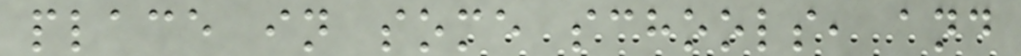place in some schools, and
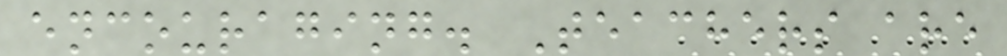encouraging. Teachers are
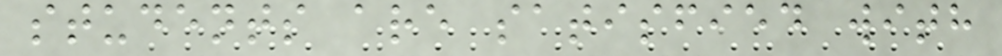students are satisfied with
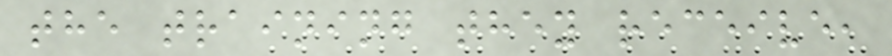the training they receive,
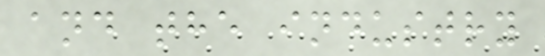and the industry
